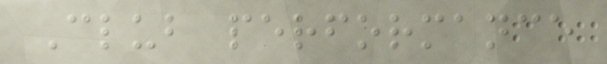Club performance
